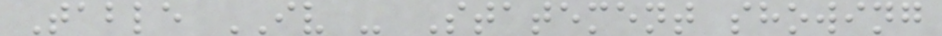Table IV - Statement showing
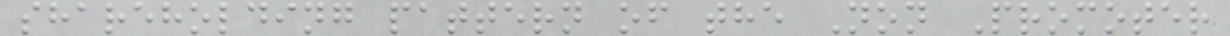shareholding pattern of the Non Promoter
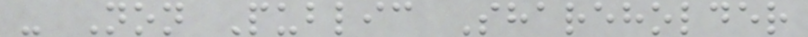- Non Public Shareholder
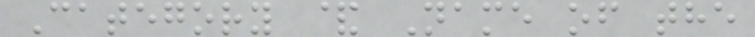Category & Name of the
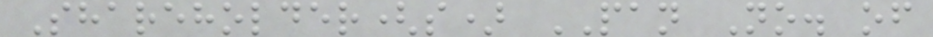Shareholder(s) PAN No. of
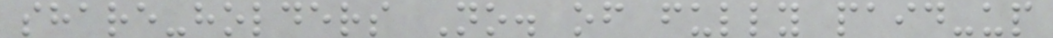share-holders No. of fully paid-up
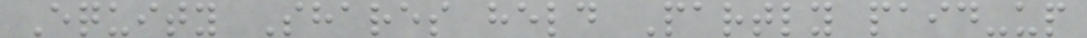Equity Shares held Partly paid-up
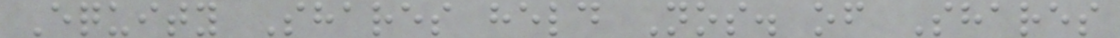Equity Shares held Nos. of Shares
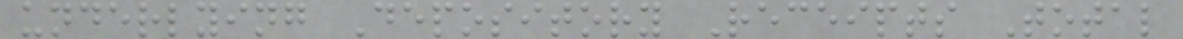underlying Depository Receipts Total
